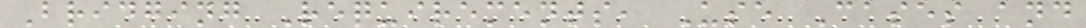Bridging Requirements, Use Cases and
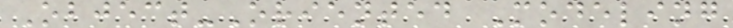Object-Oriented Modeling
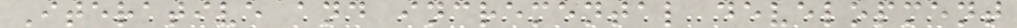Iterative and incremental development
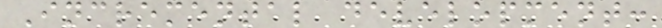Incremental development:
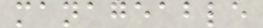manageable
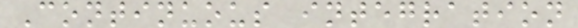Continuous integration
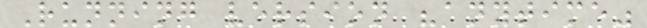Running version "anytime"
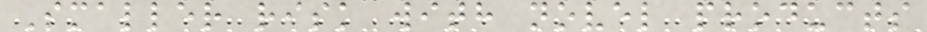Smaller risk with novel products
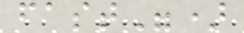fast")
